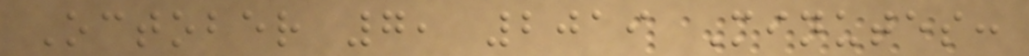October 7, 2019 Minutes:
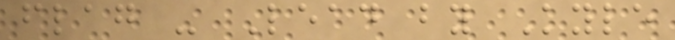flag - Lead by Kyle
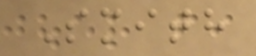Smith
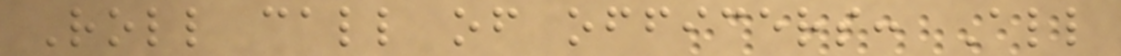Roll call of officers: All
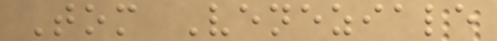Tom Veneziale
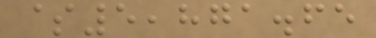$5,871.65
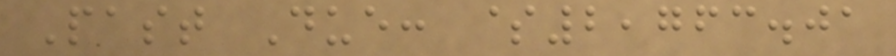Past Due: $2,763.01
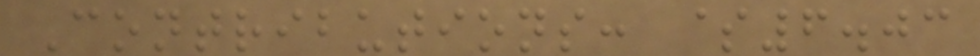Contributions: $6.03
